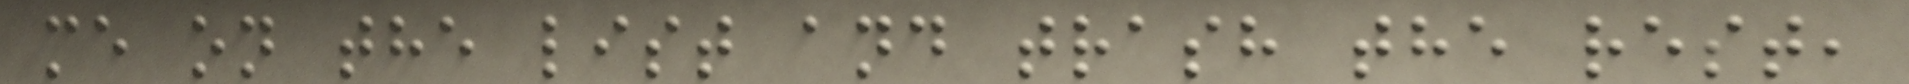me on the list and trash the rest,
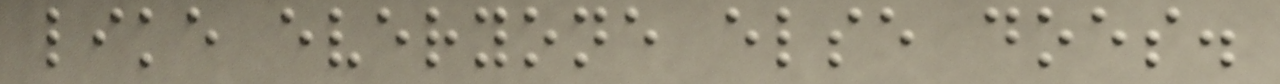like everyone else does.
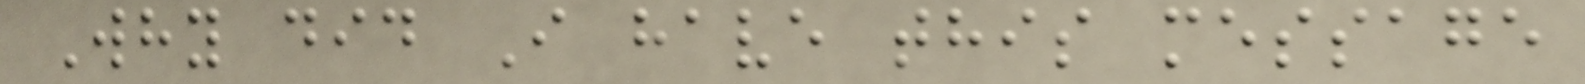Why did I have this message
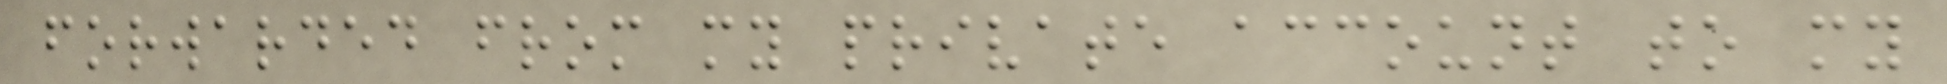forwarded from my private account to my
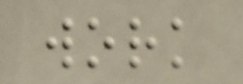work
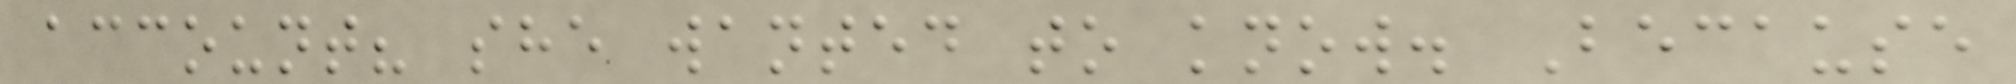account? she wanted to know. Because
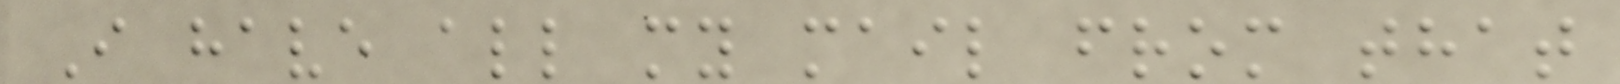I have all my mail from that
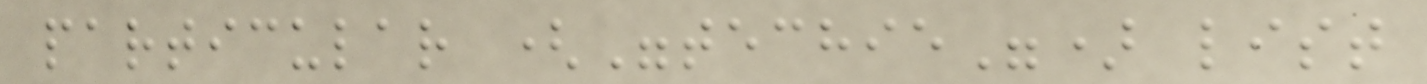particular ("techie") list
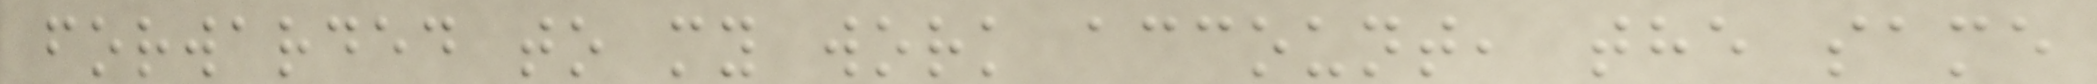forwarded to my work account, the same
